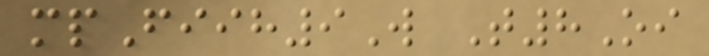mpFiih9W T8Oi
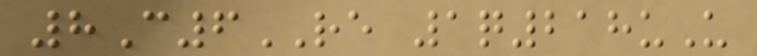8C6RE 1q218uU
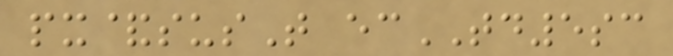px&susT ecTD5sc
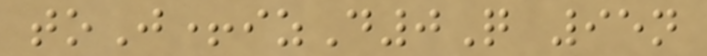toJ+izD0Q 95n
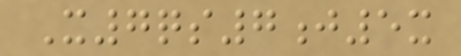X7qs7j5x
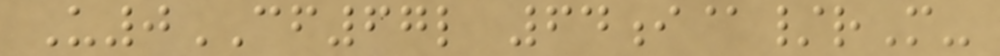U0CF67l 64i@/rM-
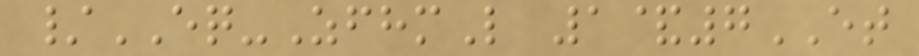/EQ-ZfhmL 1&7ET
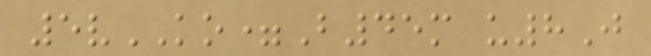5vKO=B45m u8J
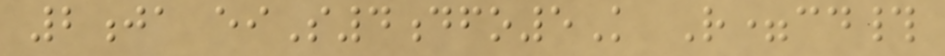2ja eiS4dfo5K R=cd#
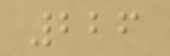226
